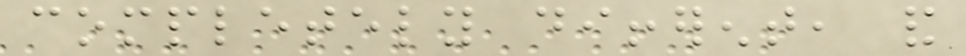completely different, and
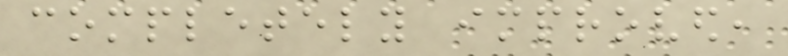completely improved,
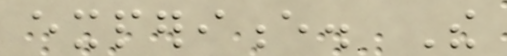experience. The
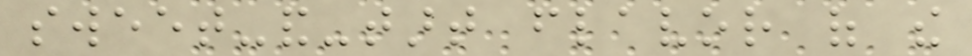sweet-and-tart flavor of the
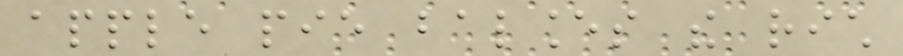apple pie balances the rich
